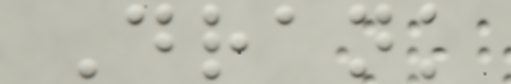Drank
